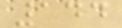144
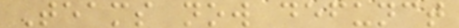Teams now defunct
